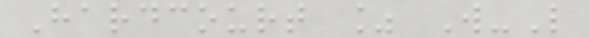Hardcourt % W-L
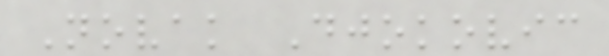Novak Djokovic
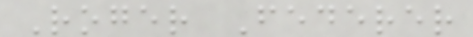Roger Federer
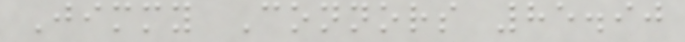Jimmy Connors 85.90
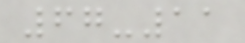67-11
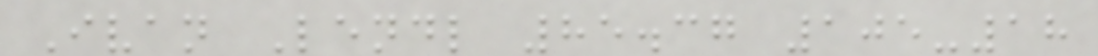Ivan Lendl 85.37 105-18
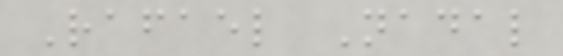Rafael Nadal
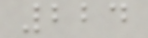224
